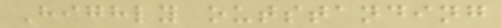Highly outstanding
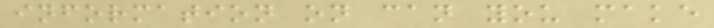information on can you make
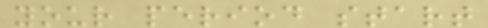your period start
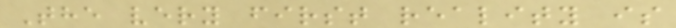The very first reality is
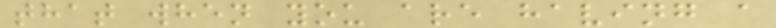that when you are having a
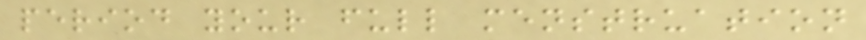period your full menstruation
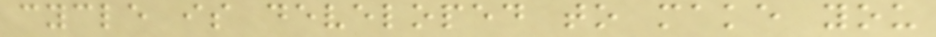cycle is developed to make you
